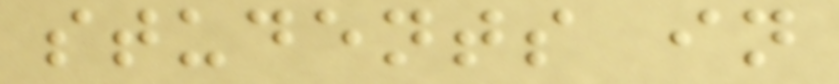students in
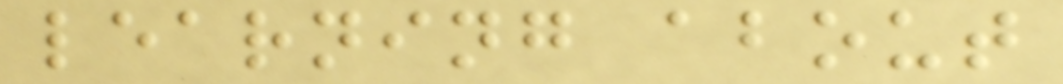learning about
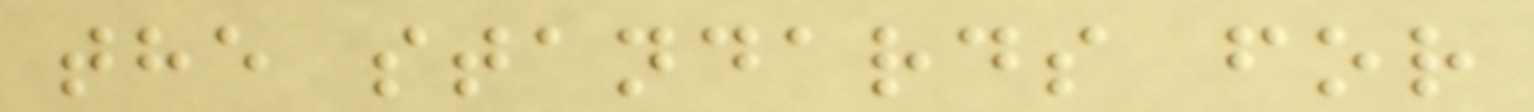the standards for
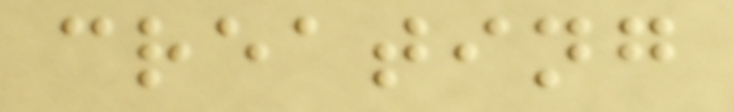creating
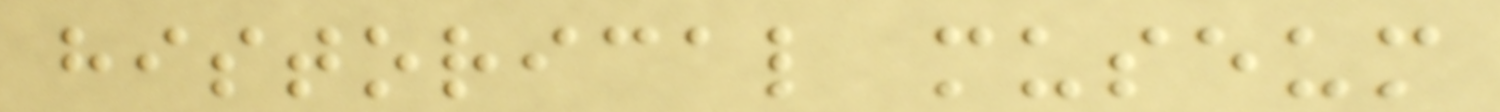historical museum
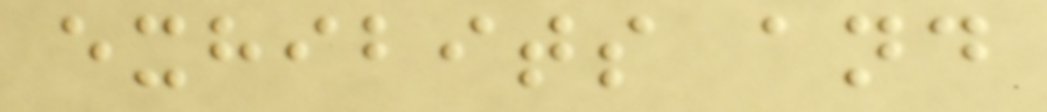exhibits and
